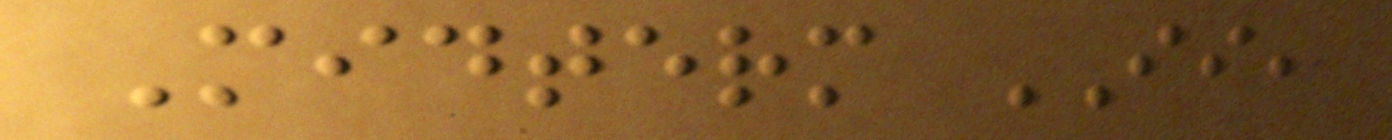Midterm II,
